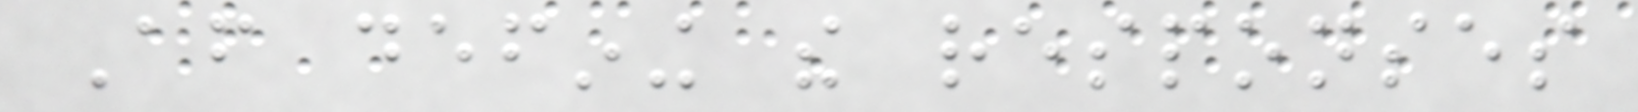After defining the responses
